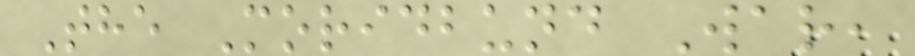The Moridbund War,
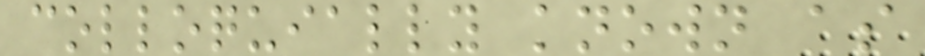colloquially known as
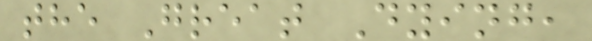the Great Dying,
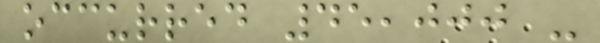occurred 45,000 -
